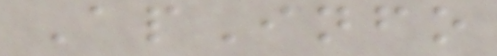ApInfo
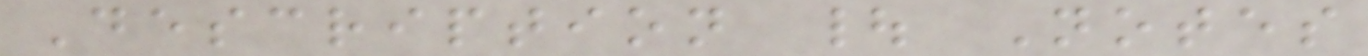Description | Notes
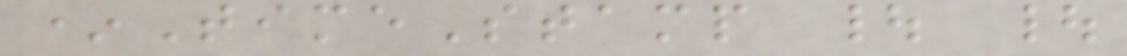*TimeStamp | |
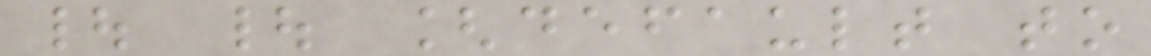| | [default to
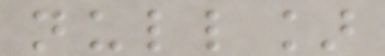null]
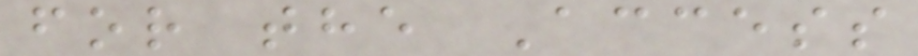for the Access
